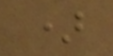)
